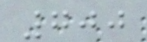700
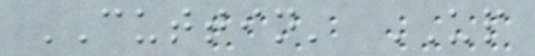CUTTIN' UP
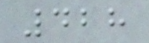428
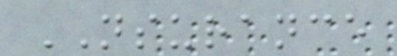NSURANCE
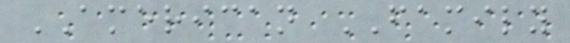AMERICAN FAMILY
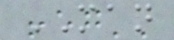MAN
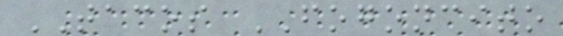TACOS FOGONCITO
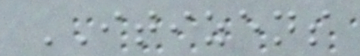ITIZENS
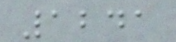1241
